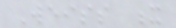Weiss x
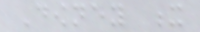Downey x
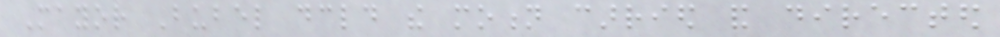Mayor Bubel declared the motion carried and directed
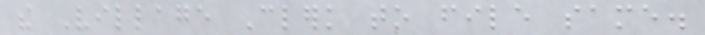the Village Clerk to file same.
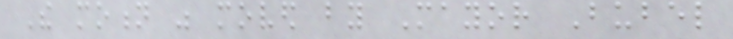The motion was moved by Mayor Bubel
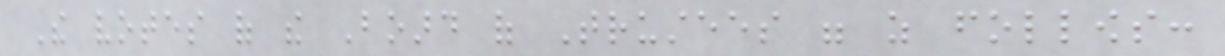The votes of the Board of Trustees were as follows:
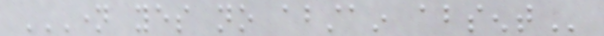NAME YES NO ABSTAIN ABSENT
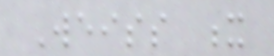Weiss x
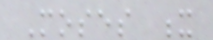Moses x
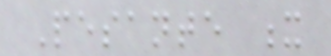Pesante x
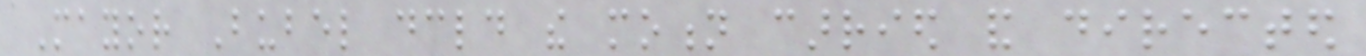Mayor Bubel declared the motion carried and directed
